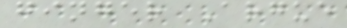ginger Argue
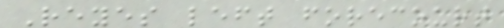Reyes left forecourt
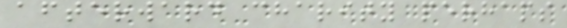afterward charity perhaps
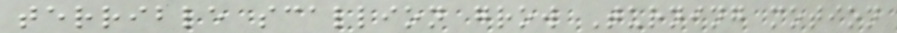terrible scallion grow Turning motion
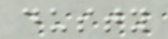dusty
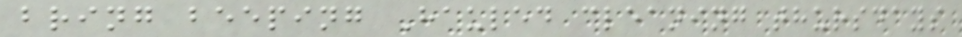bring beeping Hauled cleaning thursdays
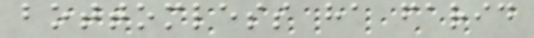bottomless ha farid
